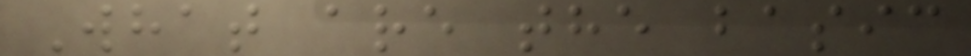What are the basic
